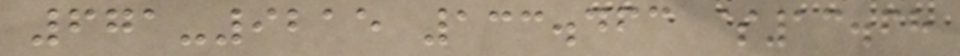671-9215 133.463 $13.68
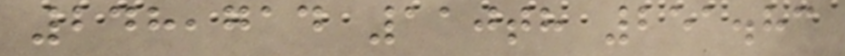248,714 110th 251.83
